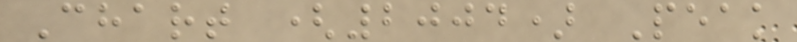Chart (2004) Peak
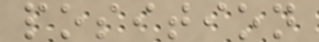position
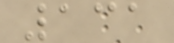131
